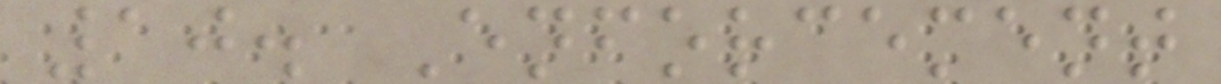10. Enforcement
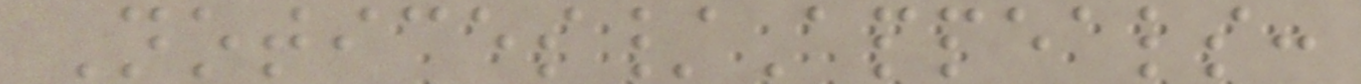Notices/Appeals:
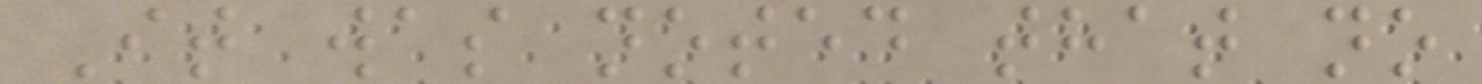It was noted that no
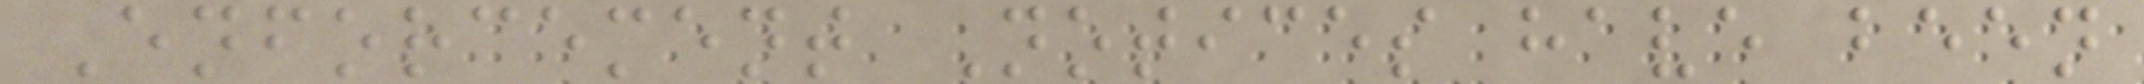Enforcement Notices have been
